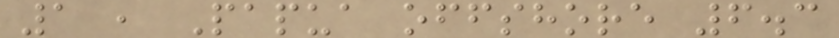1 , Papua offshore 6.3
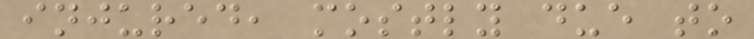injured, mostly due to
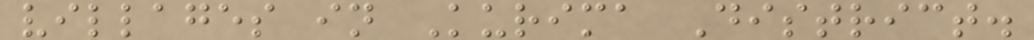villages in Kurima District.
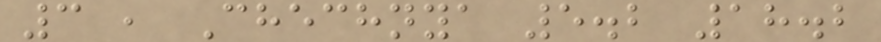3 , Chechnya 5.2 18.2
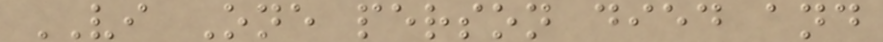VI One person died and
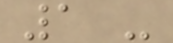1 -
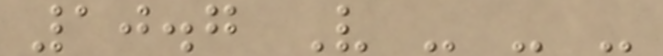10.7 V - - -
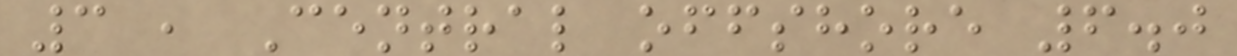3 , Central offshore 6.0
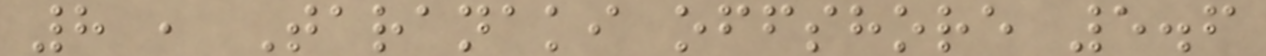8 , Taranaki offshore 5.6
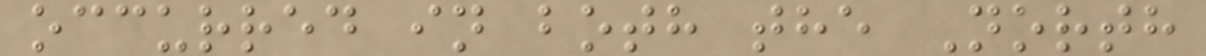occurred in both the North
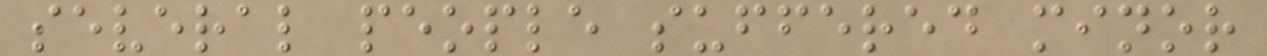several people suffered minor
